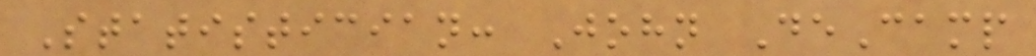Statistician: John DeCamp
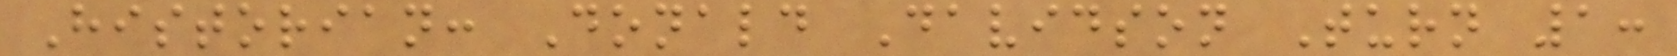Historian: Donald Davidson Turn 1:
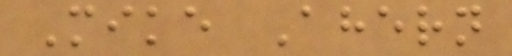Mike Ahern
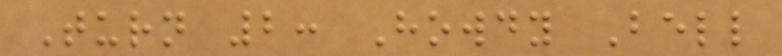Turn 2: Howdy Bell
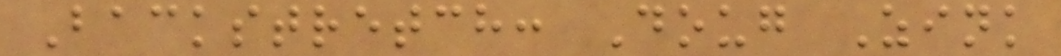Backstretch: Doug Zink
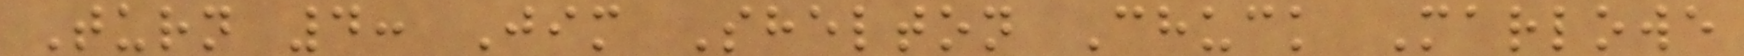Turn 4: Jim Shelton Chuck Marlowe
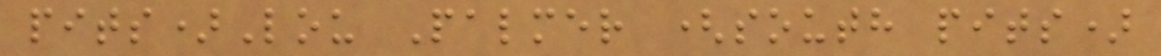pits)Lou Palmer (south pits)
